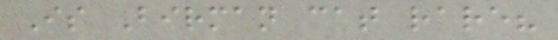Is Birman cat rare?
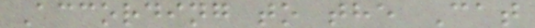According to the Cat
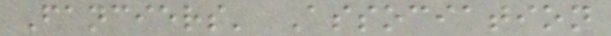Fanciers' Association
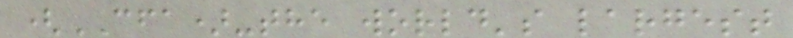(CFA)-the world's largest
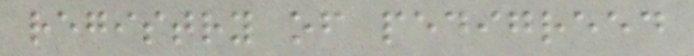registry of pedigreed
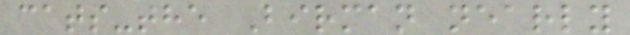cats-the Birman nearly
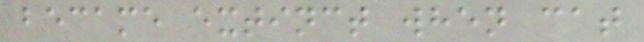became extinct when cat
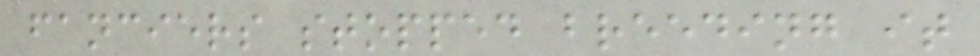fanciers stopped breeding it
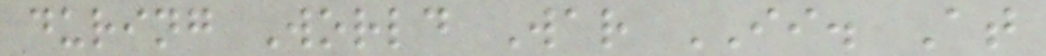during World War II. At
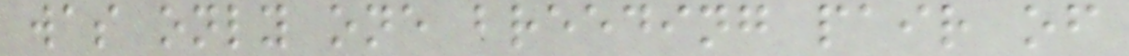was only one breeding pair of
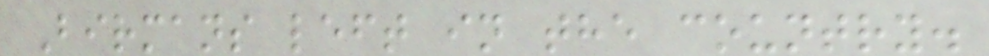Birmans left in the country.
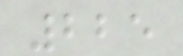225
